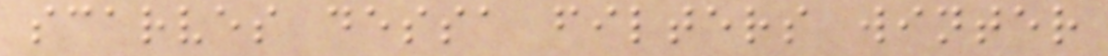scarves dessa filters winter
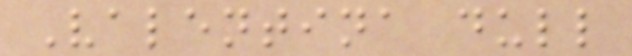Valentina dull
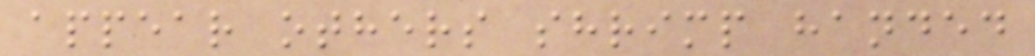appear others shrimp handed
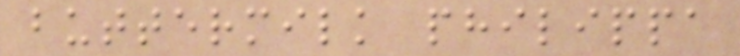buttermilk philippa
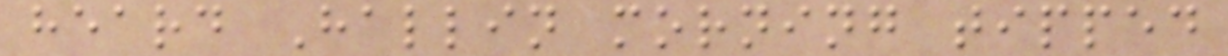heard Hallin morning tipped
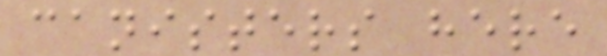canisters here
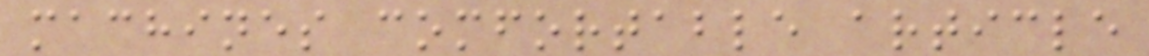machines comfortable article
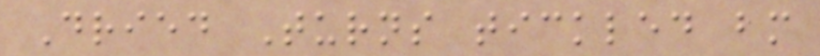Dried Turns tickled bm
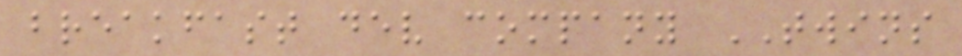breakfast dev company TWINS
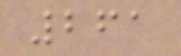261
